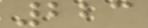223
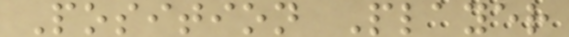Position Player
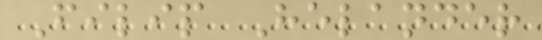Filip Helander
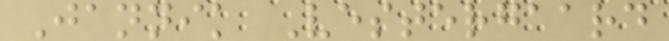Jannik Vestergaard
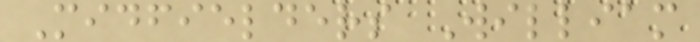Midfielders William
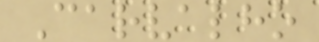Carvalho
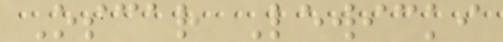Oscar Lewicki
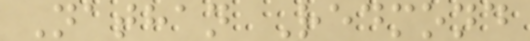Nathan Redmond
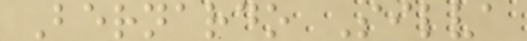Bernardo Silva
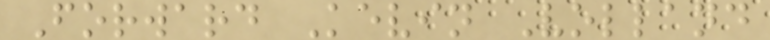Forward Kevin Volland
